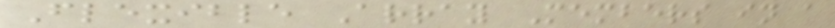Flexible Array Members in a
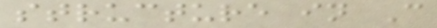structure in C
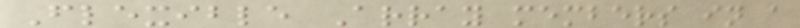Flexible Array members in a
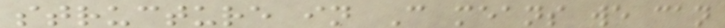structure in C means we can
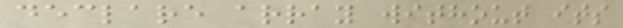declare array without its
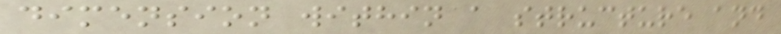dimension within a structure and
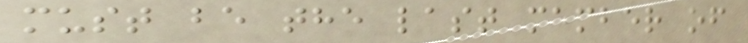must be the last member of
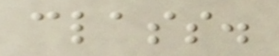class.
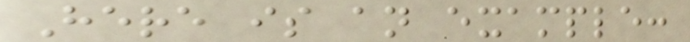Here is an example:
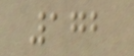172
